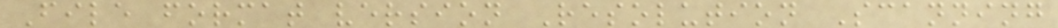File format version Resolution Scanning
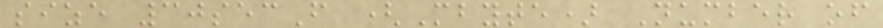size 30secF (Mbyte) Number of
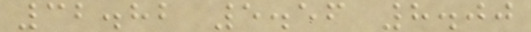32.82 5.56 8.00
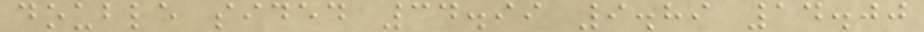double sided 34.99 9.89 14.00
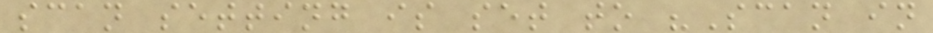scan setting is set to "Scan in
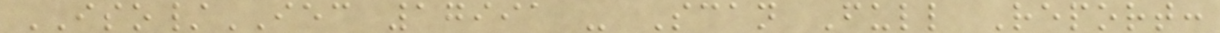ISO/IEC 17991 - Scan Full Report:
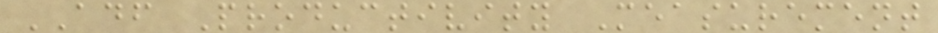ADF Productivity Measurement
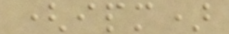(ipm)
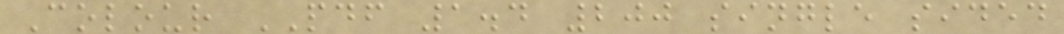Colour PDF 1.4 200 single sided
